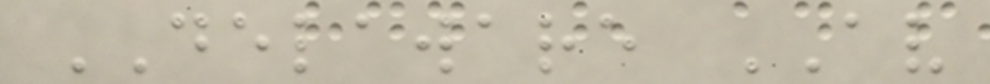DELAWARE AV
